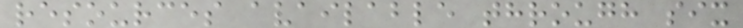resources available through six
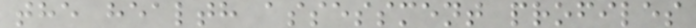the health assessment profiles
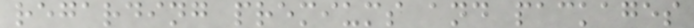regarding premiums and packages
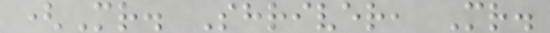(Mr. Shriver, Mr.
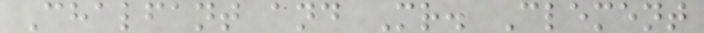Chalfant and Mr. Clement
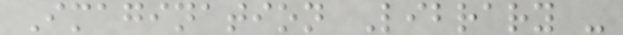Imagination Library -
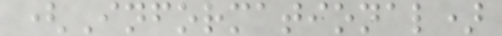(Informational)
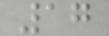17
